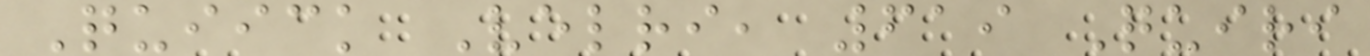Quiick Velri, 619 Quiri
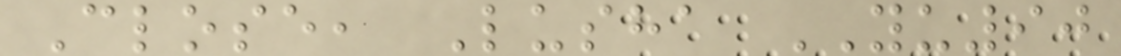Close, Lusha YU90
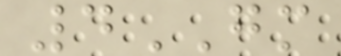4GM
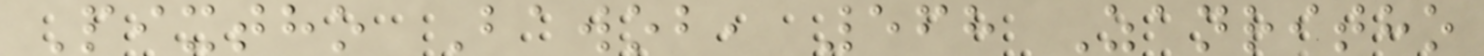Pixtho Bawob, 568 Zanritho
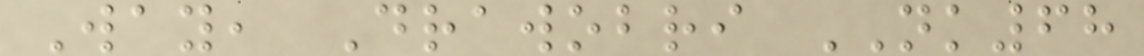Way, Drawobri NK68
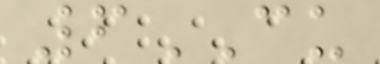6CU
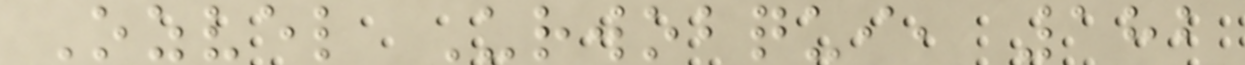Ozvel Urwobqui, 182
